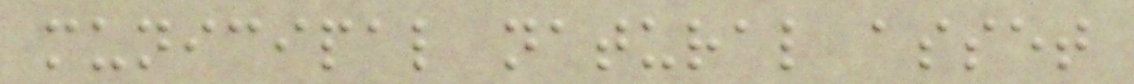municipal natural asset
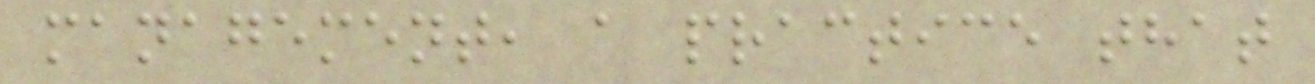management, a practice that
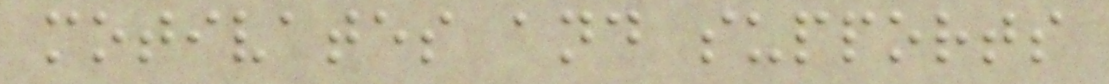motivates and supports
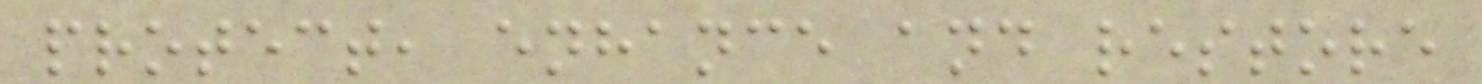protect, enhance and restore
